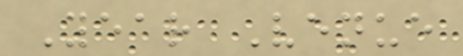Year Venue
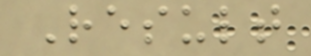Result
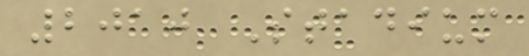2010 Stadium
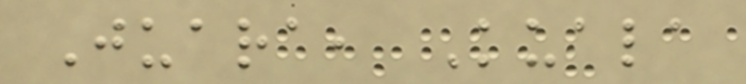Juara, Kuala
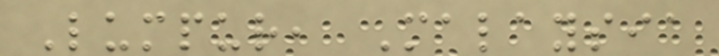Lumpur, Malaysia
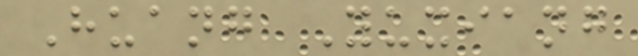Huang Yuxiang
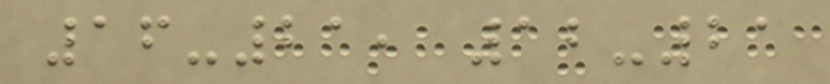16-21, 12-21
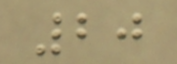20
